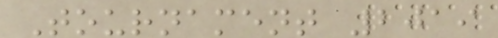Tournament 2019
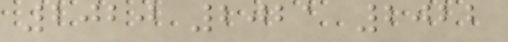2020 2021 2022
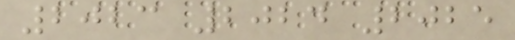2023 2024 2025
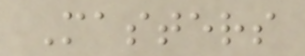Masters
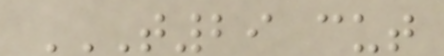T29 CUT
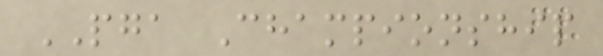PGA Championship
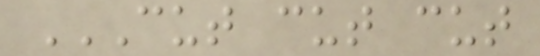CUT CUT CUT
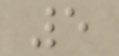5
